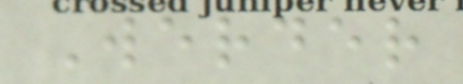Werder
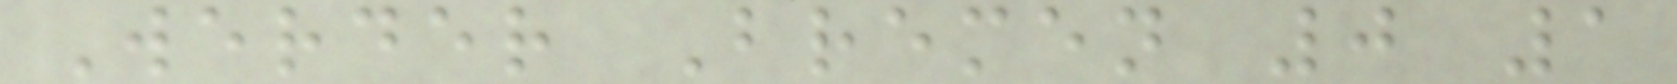Werder Bremen 0 1
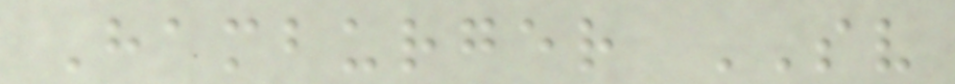Hamburger SV
